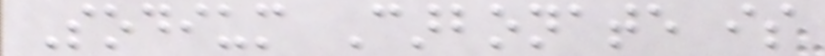Sodium Carbonate is
